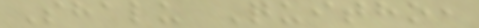Shalu Quitho,
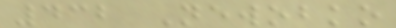432 Newobko
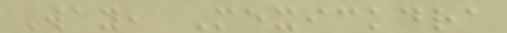Way, Mexickdra
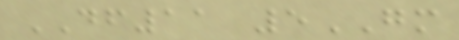DF11 5GM
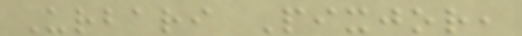Urbari Pixjor,
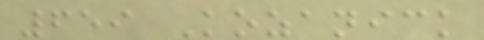659 Kozanick
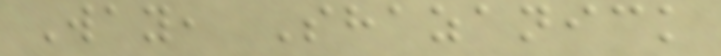Way, Shazanick
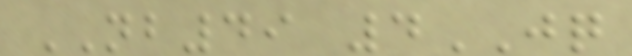NB49 4JQ
